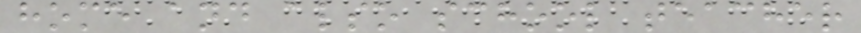home and also school teacher
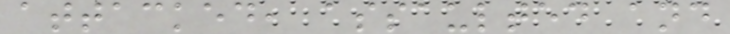attacked, assaulted and
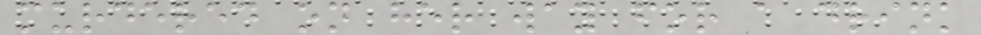murdered on her way for a drink
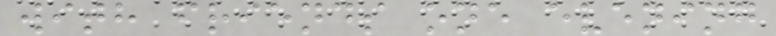with friends one evening
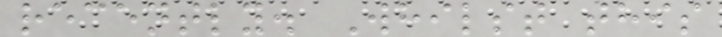recently. Whilst this
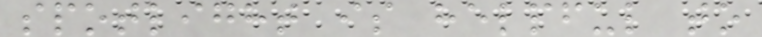spotlight is helpful to
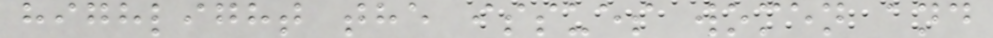highlight the issues women and
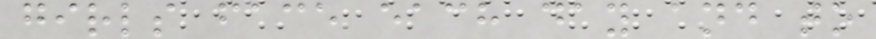girls face each day and to
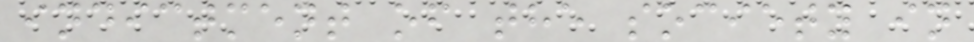indictment of the society in
